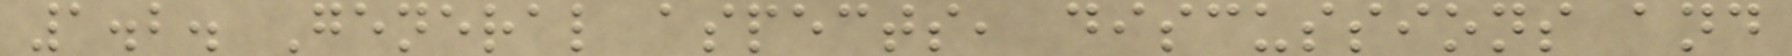1.2. General aspects, discussions and
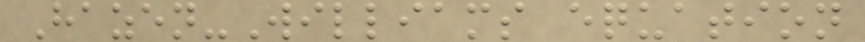Hazen-Williams equation
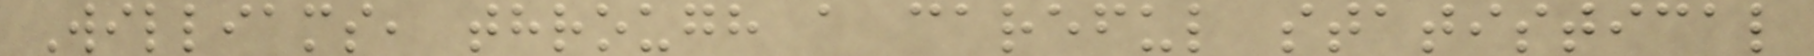Williams, through a careful statistical
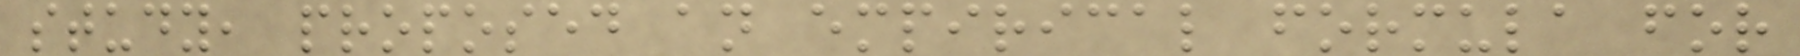study, proposed an empirical formula for
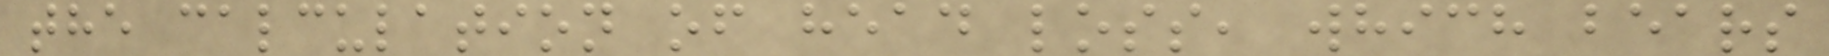the calculation of head loss, which bears
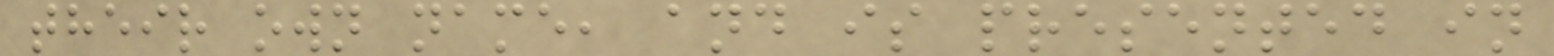their own name, and is presented in
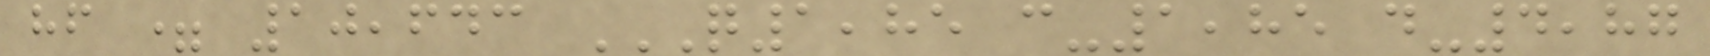hf = 10,643 Q1,85 C-1,85 D-4,87
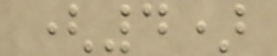(4)
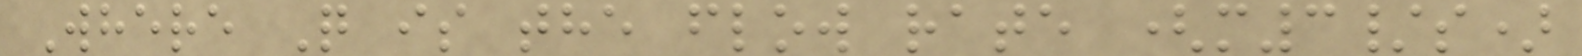Where Q is the flow rate (m3/s)
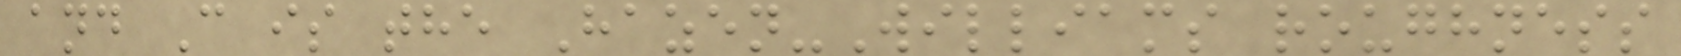and C is the Hazen-Williams roughness
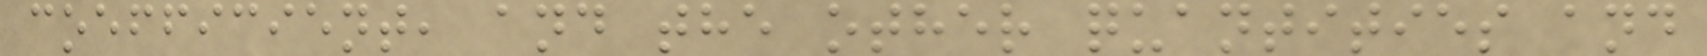coefficient, and the other quantities and
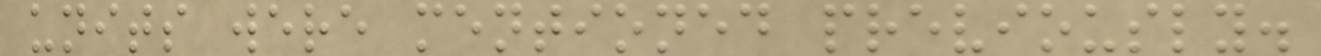units were mentioned previously.
